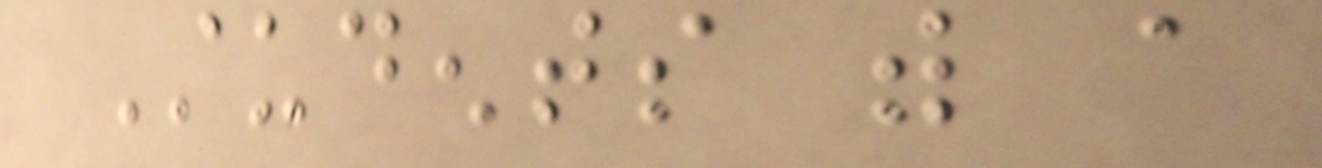Students with a
